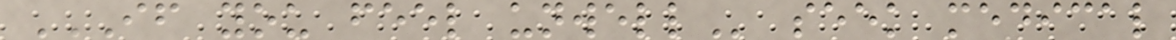IF YOU FEEL UNWELL seek medical
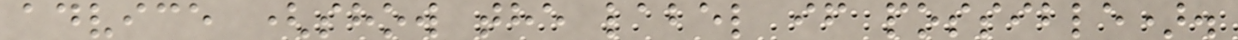advice (show the label if possible).
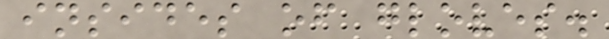insides of gloves.
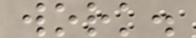work.
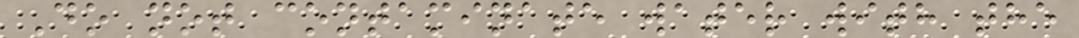Do not contaminate water with the
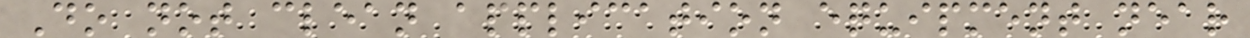Do not clean application equipment near
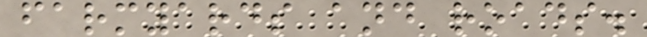farmyards and roads.
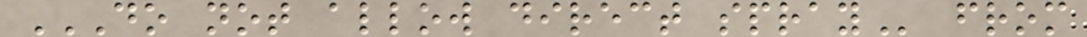DO NOT ALLOW DIRECT SPRAY from
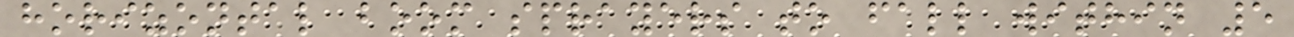horizontal boom sprayers to fall within 5
